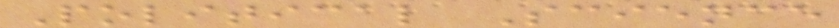Political Science
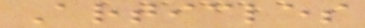Articles
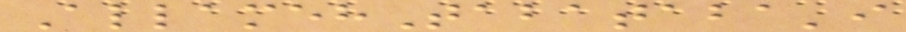AllamehTabataba'i
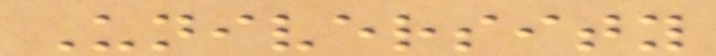University
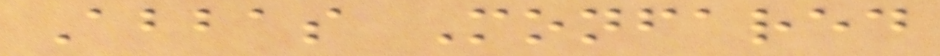Abbas Monfared
